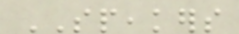SPEAKERS
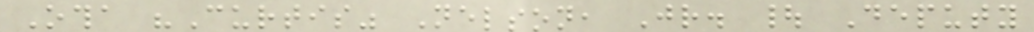Otha "Curtis" Nelson, Jr. | Deputy
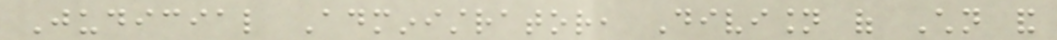Judicial Administrator, Division of Children and
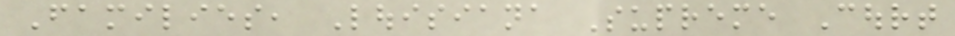Families, Louisiana Supreme Court
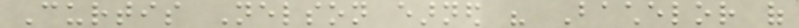Curtis Nelson earned his Bachelor of
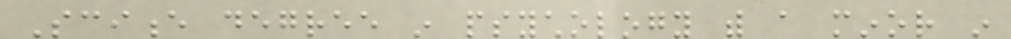Science degree in psychology with a minor in
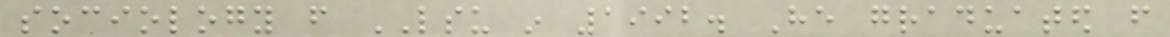sociology from LSU in 1992. He graduated from
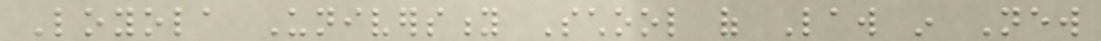Loyola University School of Law in New
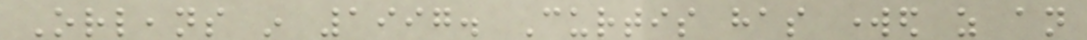Orleans in 1997. Curtis has worked as an
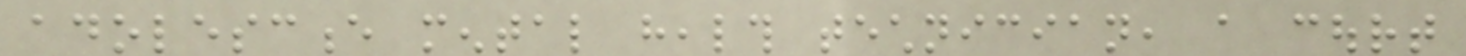adolescence mental health technician, a court
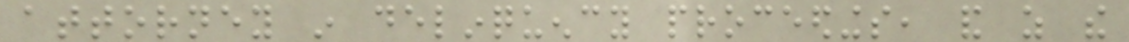attorney in delinquency proceedings, and as the
